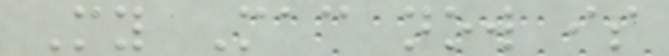My Mac now is
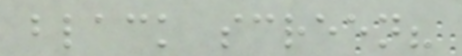black screen?
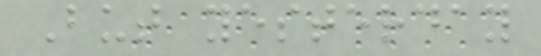But yesterday
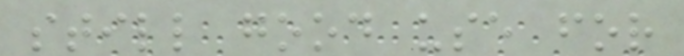still good use for
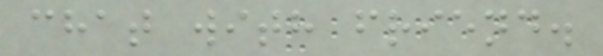chat with friend.
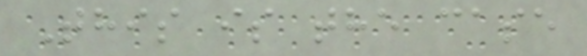This is the case
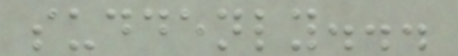suddenly...
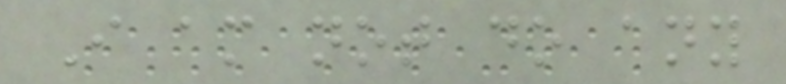I am not do any
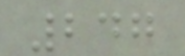247
